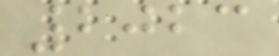2023
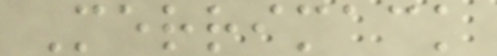Merrimack
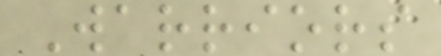Warriors
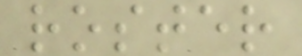roster
